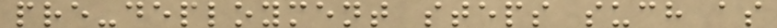pre-deployment steps such as
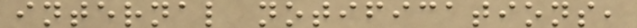internal notifications,
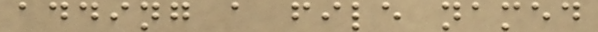adding a file named
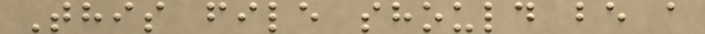This file should be a
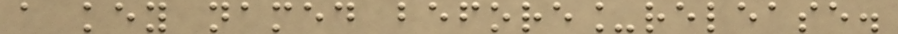a key named before_release.
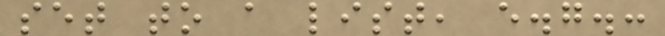set to a list, e.g.:
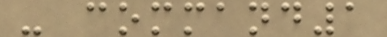- command1
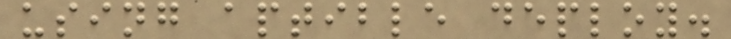using aptible deploy.
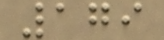179
